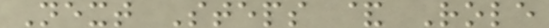Next Steps & Role
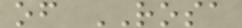of ROSA
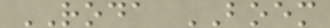RODA BOEM
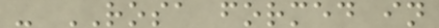- ROSA formed in
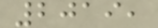2019,
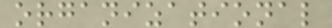organizational
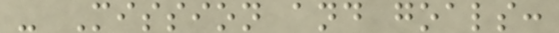- Mission and goals:
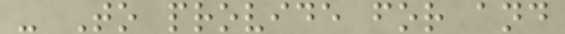- To provide for and
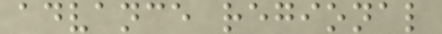advance regional
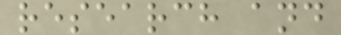research and
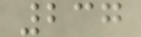237
